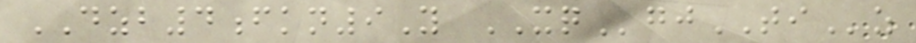DZB4fkn9Y XQgjTIz
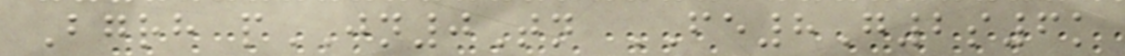Bgrh pJN0Tn FE8G2s6k
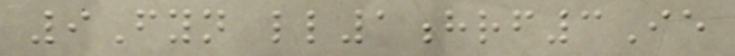9Fyn ll1hrf3Ie
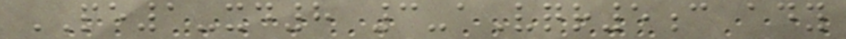PE1-xd8 3-aVqr5c ady
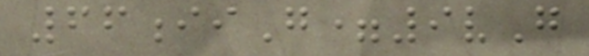66iiG=9vG
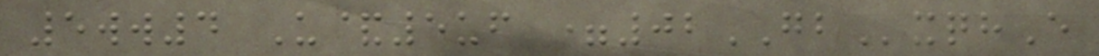5ww4 U&5uf =02GBxqhE
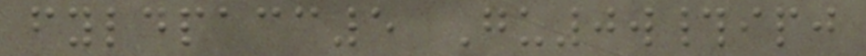fyldpacc5 Gu0w#ipj
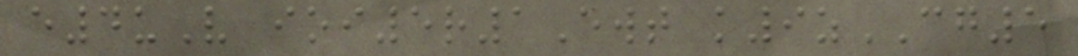e4uV ioi5r1Ewt k9zCG5
